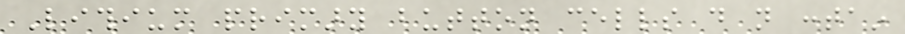Lithium primary button cells do not contain
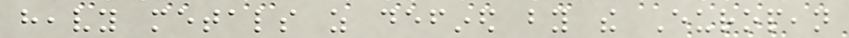heavy metals as defined by the European
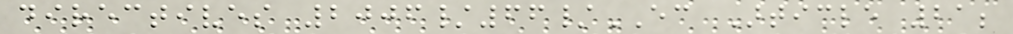directives 2006/66/EC Article 21;
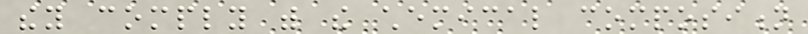they comply with the chemical composition
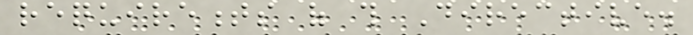requirements of this Directive.
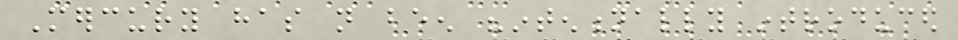Mercury has not been "intentionally introduced
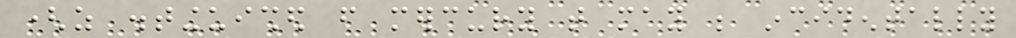(as distinguished from mercury that may be incidentally
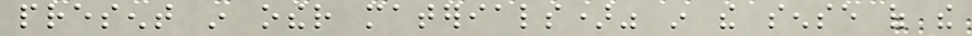present in other materials)" in the sense of the
